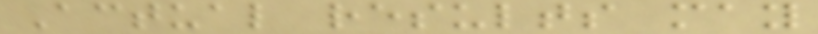Actual results may
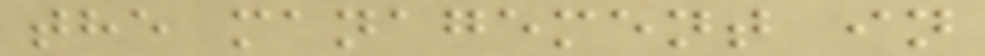the management in
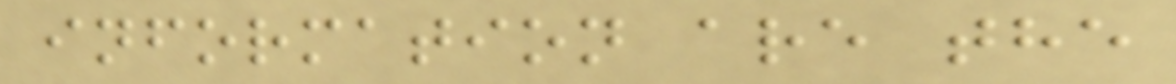information are the
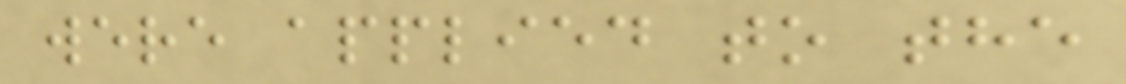were applied to the
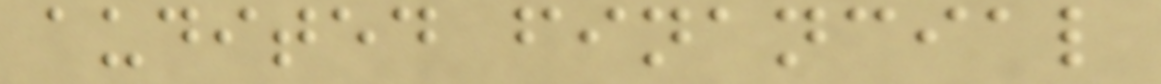audited financial
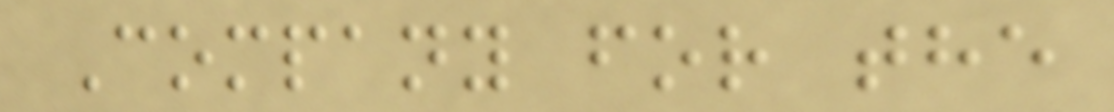Company for the
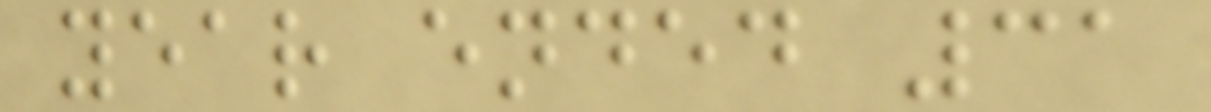year ended 31
